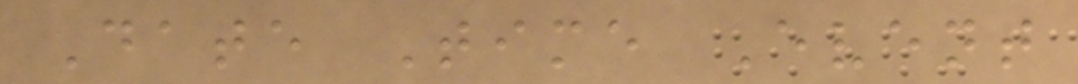Date Time Event
